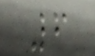6
